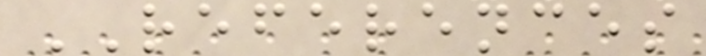REFERENCES
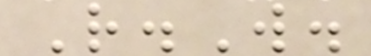R.W.
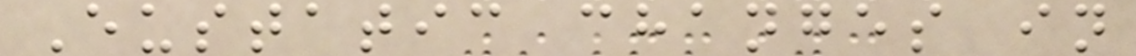Eustatic changes in
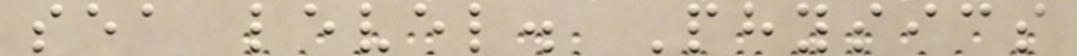sea level. Physics
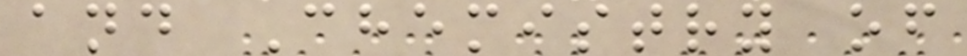and Chemistry of
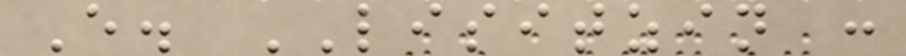E. LISITZIN :
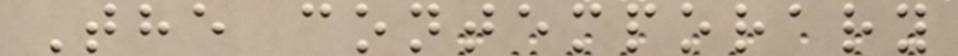The contemporary
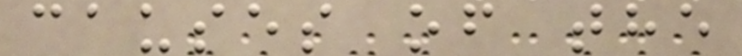causes of the
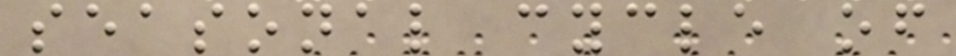seasonal cycle of
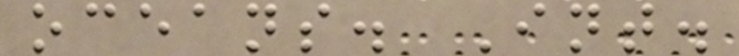oceans. Int.
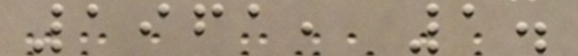1961, 1.
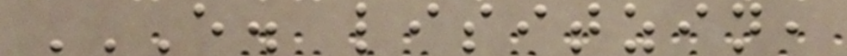E. LISITZIN,
